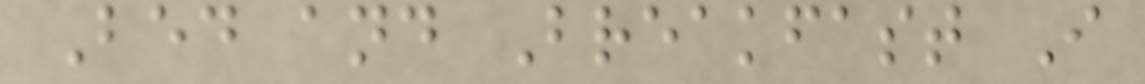Bed and Breakfast I
